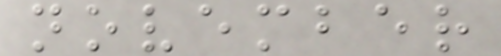november
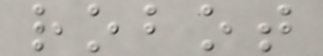robot
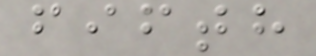fifth
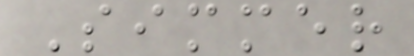Simmer
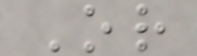Or
